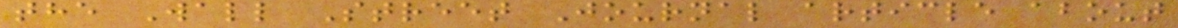the Wall Street Journal article about
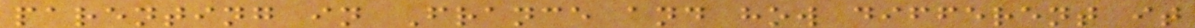parenting in France and how different it
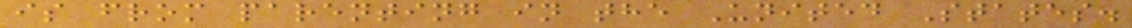is from parenting in the United States.
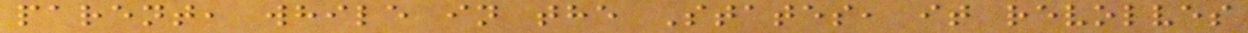parent, while in the States, it revolves
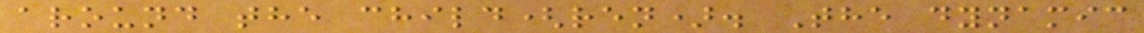around the child(ren). The dynamic
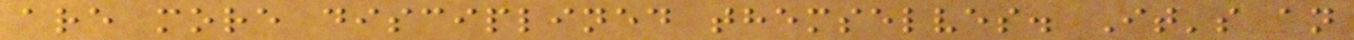are more disciplined themselves. It's an
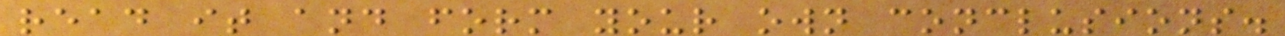read it and form your own conclusions.
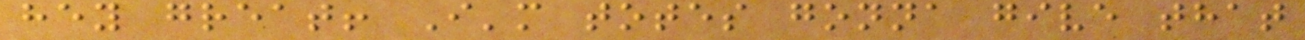hey great! I'm totes gonna give that
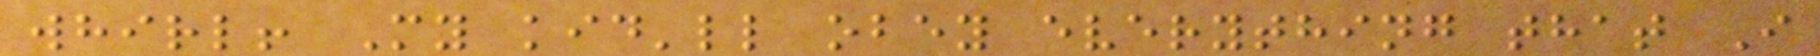whirl! My kid'll obey everything that I
